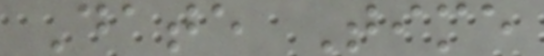Date Time
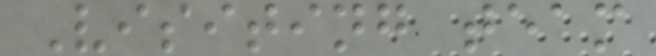Visiting team
